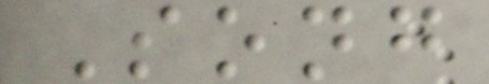Song
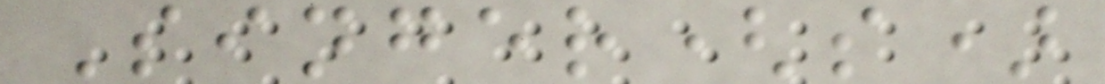Singer(s)
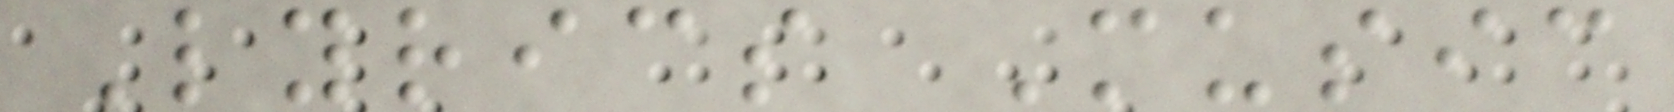Lyrics Music
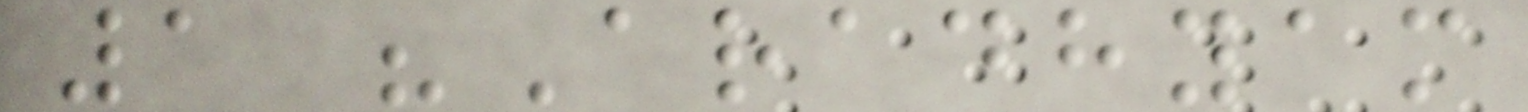1 "Aradhyam
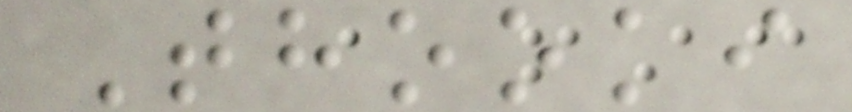Thooki
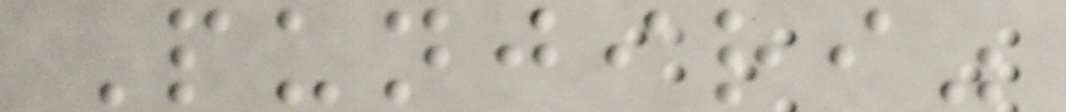Punjiri"
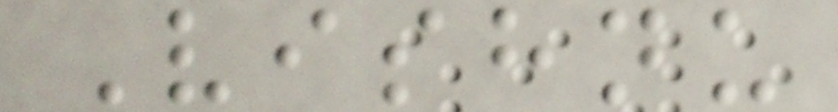Vishnu
